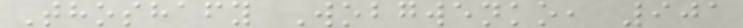Thoshafy Wobgwenko, 901
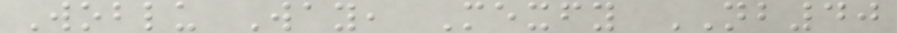Woblu Way, Mexfy NB40
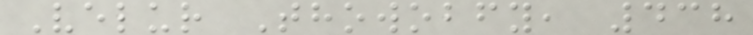Velur Thowobfy, 438
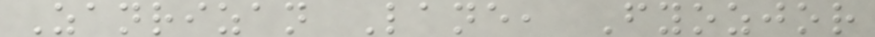Zanrizan Lane, Fyozjor
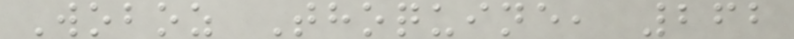Woboz Thoquine, 262
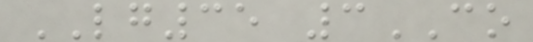LG35 3CO
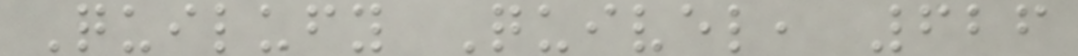Quilufy Quivel, 626
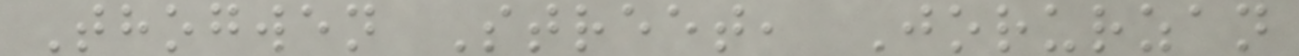Thogwen Street, Jorurzan
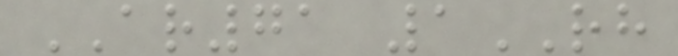AR71 1RH
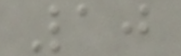10
